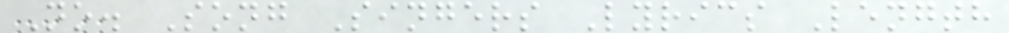No. Song Singers Lyrics Length
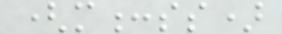(m:ss)
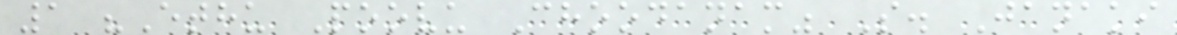1 "Ethu Poovu Choodanam" S. Janaki
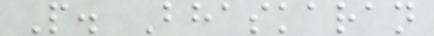P. Bhaskaran
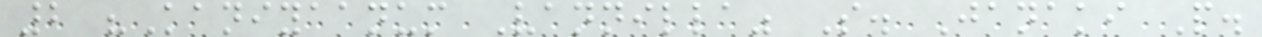2 "Kaniyaanum Vannilla" S. Janaki P.
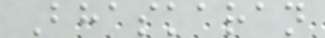Bhaskaran
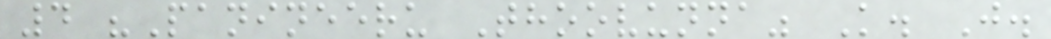4 "Panineeru Thoovunna" K. J.
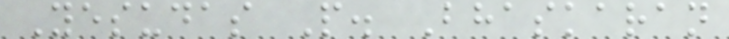Yesudas P. Bhaskaran
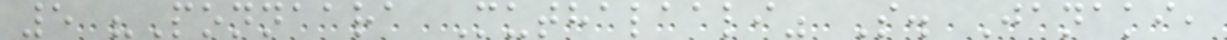5 "Ponnaara Muthalaali" S. Janaki,
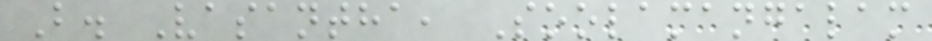B. Vasantha, Soolamangalam
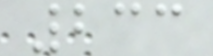233
